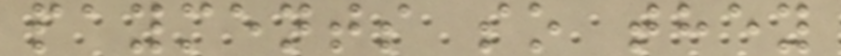payments so they
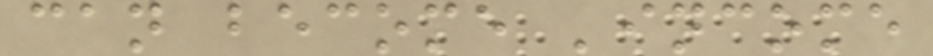can become 'income
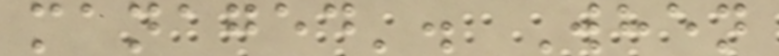managed'. When
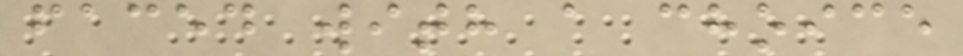faced with a choice
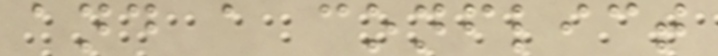and a conflict
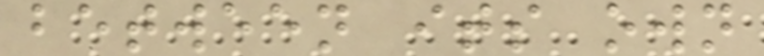between its own
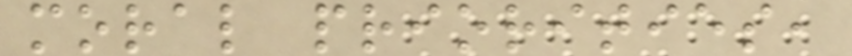moral priorities,
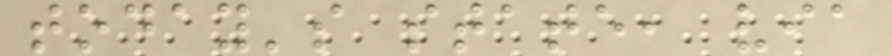today's state, via
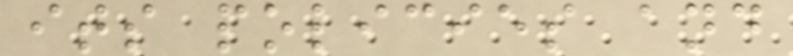its policies and
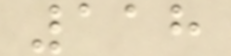118
